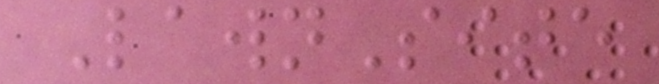LawnSite
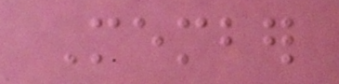Member
